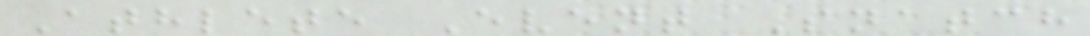Athlete Event Snatch
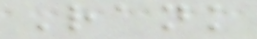Rank
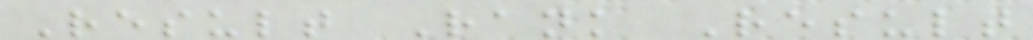Result Rank Result
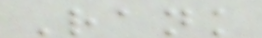Rank
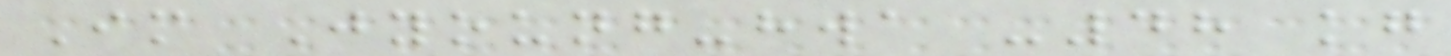Im Jyoung-hwa -48 kg
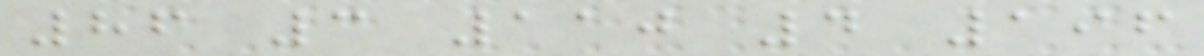86 3 110 4 196
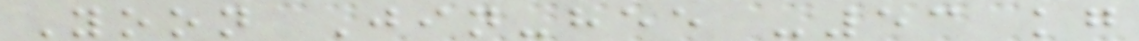Yoon Jin-hee -53 kg
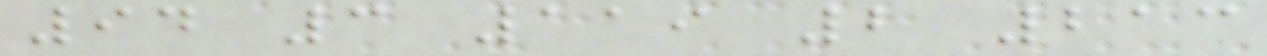94 3 119 2 213
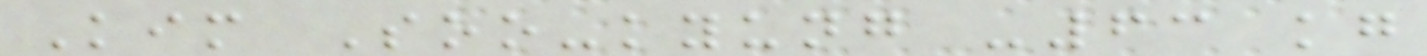Kim Soo-kyung -63 kg
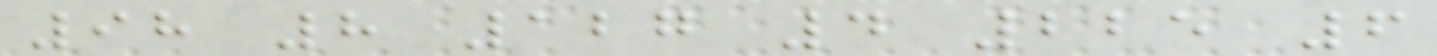98 8 127 4 225 6
